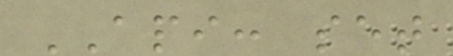API: set
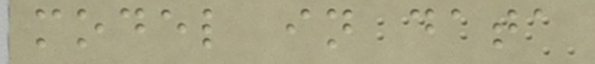model in data
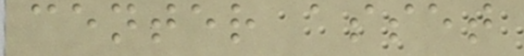center asset
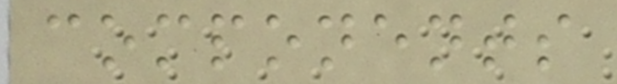components
